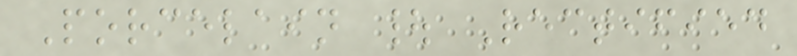Porcelain | Rectified
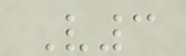V3
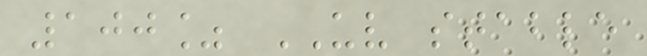100% UV stable
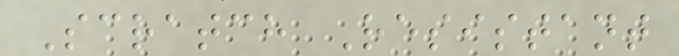Scratch Resistant
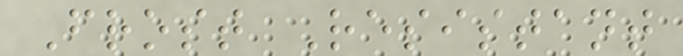Frost Resistant
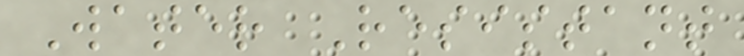Water Resistant
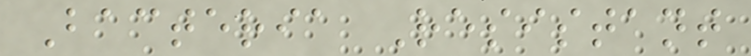Bacteria Resistant
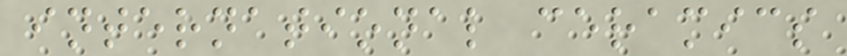international ceramics
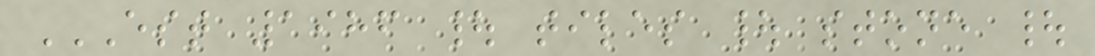EST 1986 | TILES | STONE |
